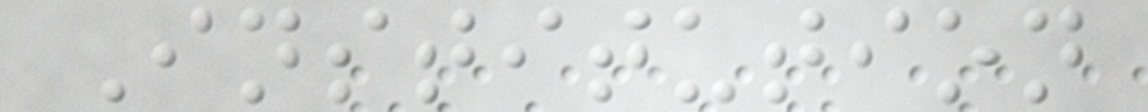Institution
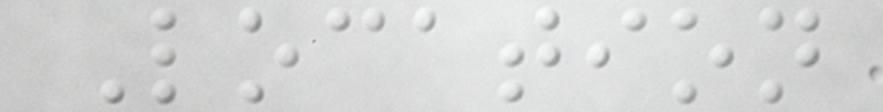Location
